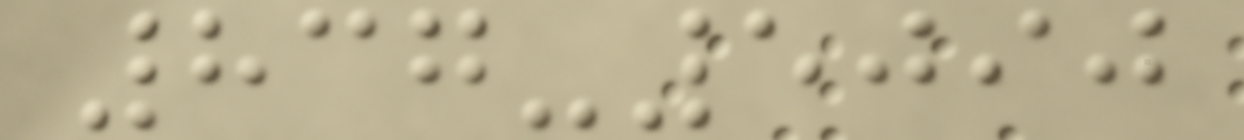837-5090
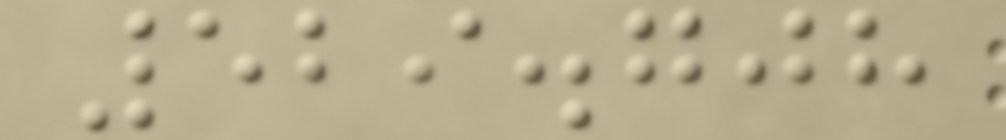529.708
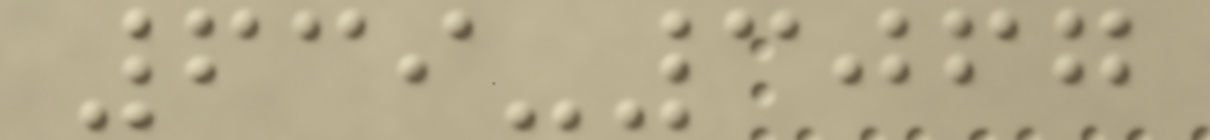639-3067
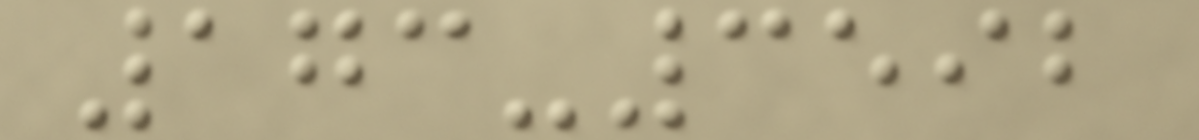173-3592
